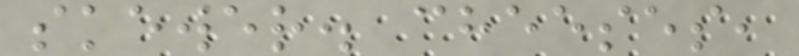skewer. cheeses,
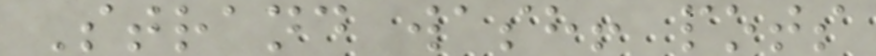Strand wash! pots
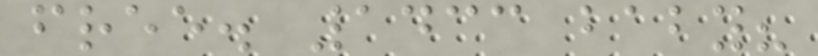free. 1433 baby?
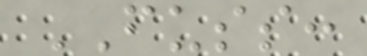FUSS:
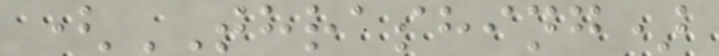(THRASHING)
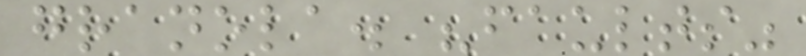granola. "faults"
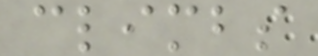climbs
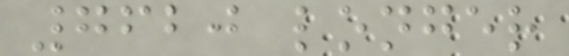7620 longer
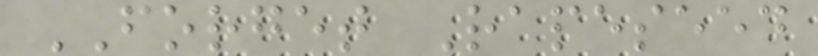FORGET Rapeseed
